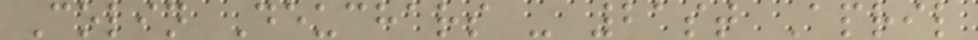Colin Deuchars - 21st April
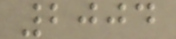2004
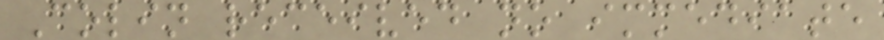Colin received no immediate
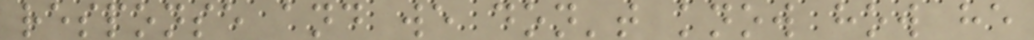response and we don't know how he
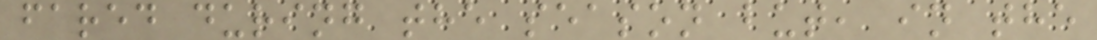fared during the season but, in the
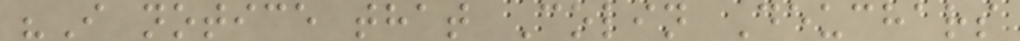"I notice that Colin Deuchars
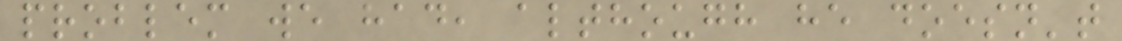problem we had, although he doesn't
